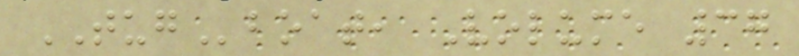TUGboat, Volume 37
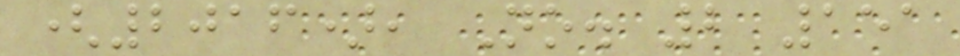(2016), No. 2 151
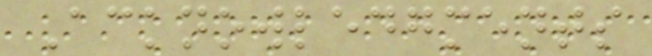Acknowledgments
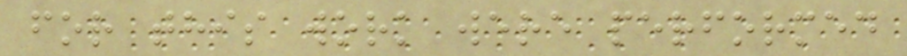for this work were performed
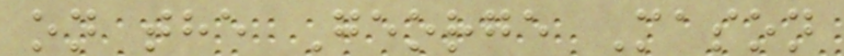on the George Mason
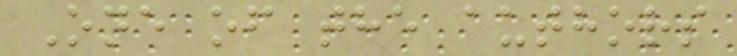One of the authors
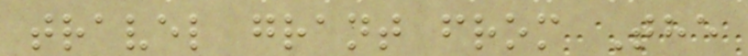travel grant from The
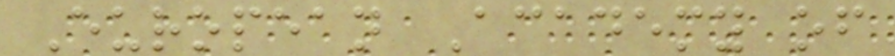European Academy of
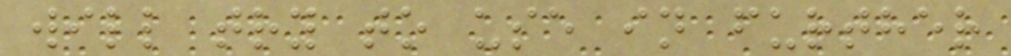will try to use in further
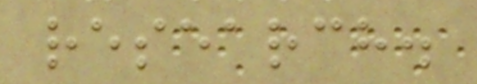research.
